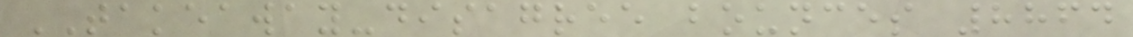TAKEAWAY-disagree bounces 8864
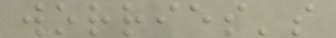worries's
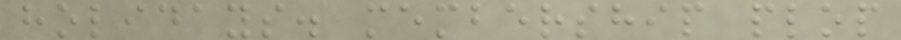holidays. membership plop
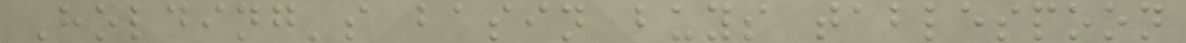Holding's basin buys tablespoon
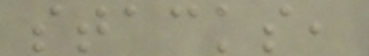stacks,
